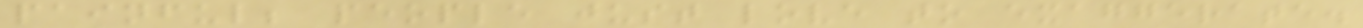painful; people just love to exaggerate.
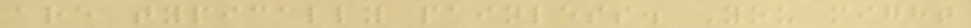are typically painless. You might
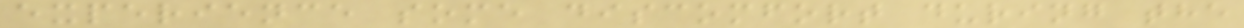experience some discomfort during the
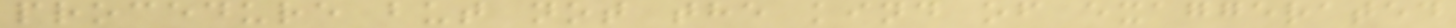procedure but not the kind of exaggerated
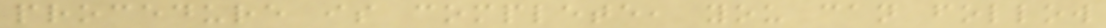procedure is complete, you can follow
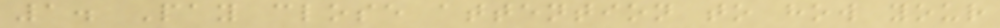1. Pay close attention to how your
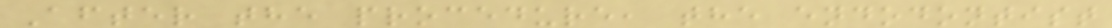After the procedure, the endodontist
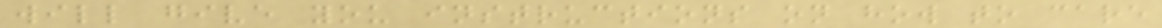will give you instructions on how to care
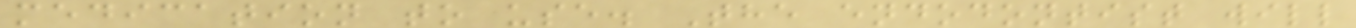medication to use. The endodontist will
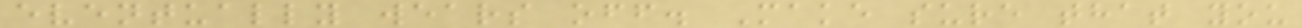eventually wears off. Make sure that you
